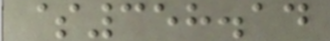$358.14
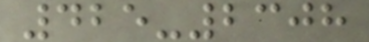425-2308
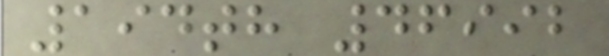194th 46992
